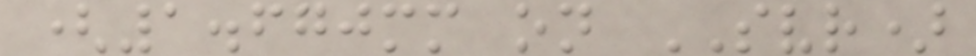(1.670mm on SVR)
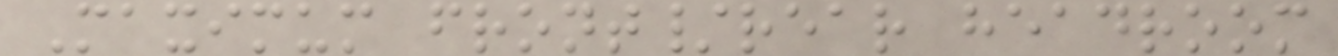Maximum front/rear headroom
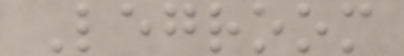Legroom
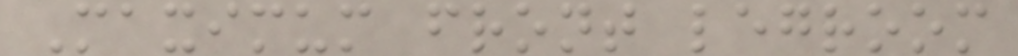Maximum front legroom
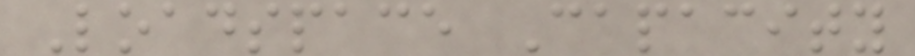Loadspace Capacity
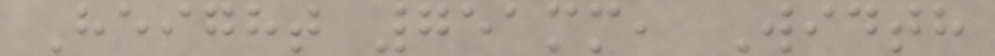Height 751mm, Width
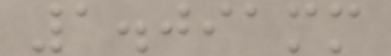1.091mm
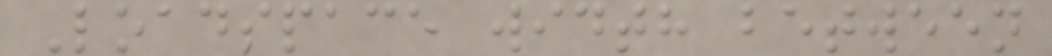Loadspace width between
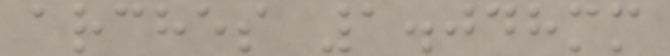arches 1.048mm
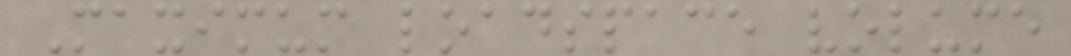Maximum loadspace volume
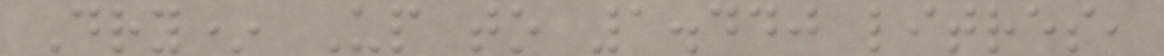Dry* Up to 1.440 litres,
